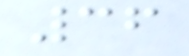36
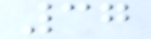37
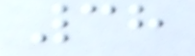38
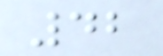42
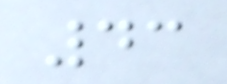43
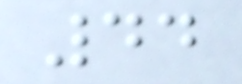44
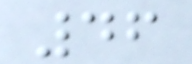46
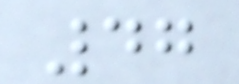47
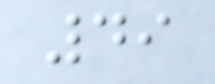49
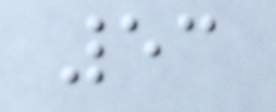53
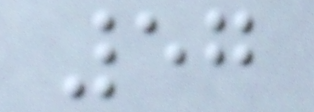57
